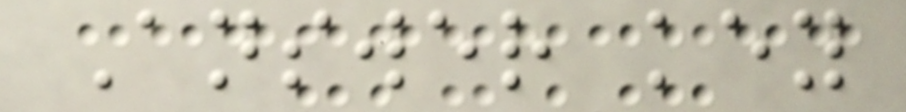Answer key
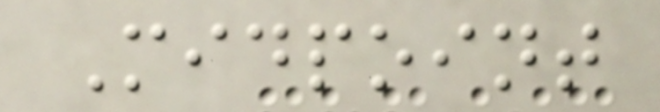Midpoint
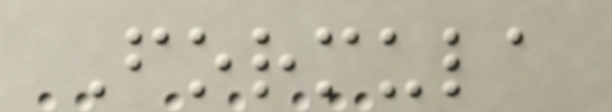Formula
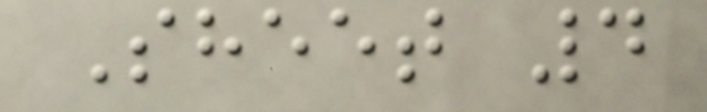Sheet 4
